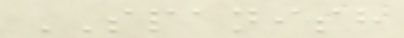SPANISH
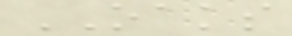OAKS
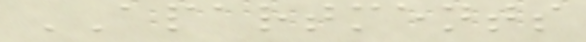APARTMENTS
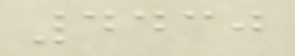4430
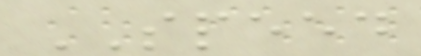SPEED
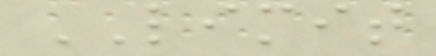LIMIT
